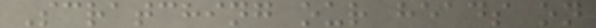Scratching our heads on
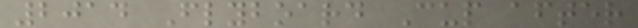2014 Flyboard Cup after
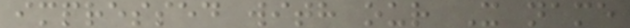impressed with our X name
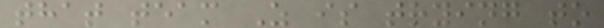that team Z is trying to
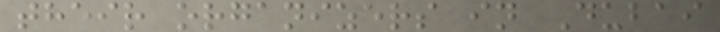their organizers in Dubai
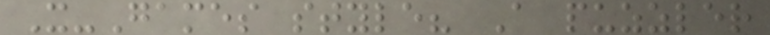X-Games style? A puzzler
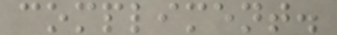compliment.
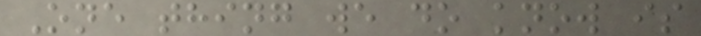One thing we do know is
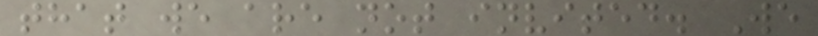that we are not invited. We
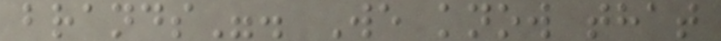brands". We know that
